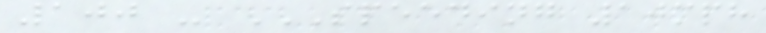100 - SPEEDING 10MPH
